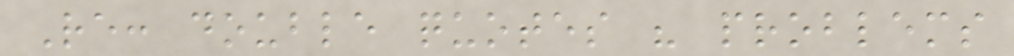Re: double quotes " problems
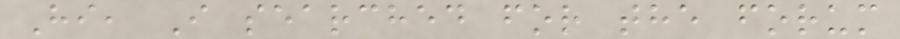Hi, I searched for the forum
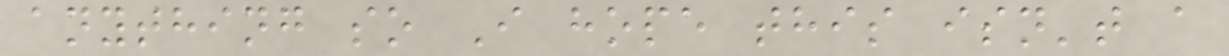anything so I hope this isn't a
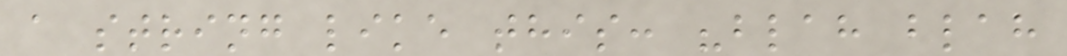a string like this: "blah blah
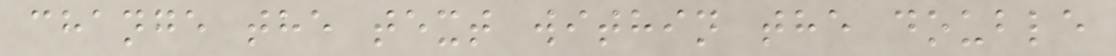change the text within the double
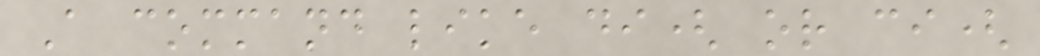A command like di( or ci(
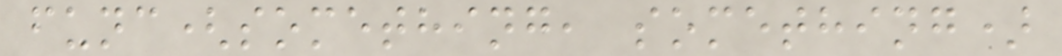func(something, something)
